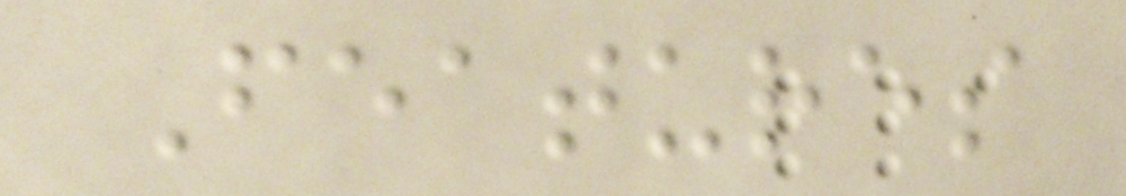Features
